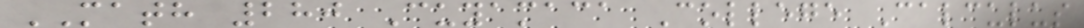MATH 280 Cuyamaca College Calculus
